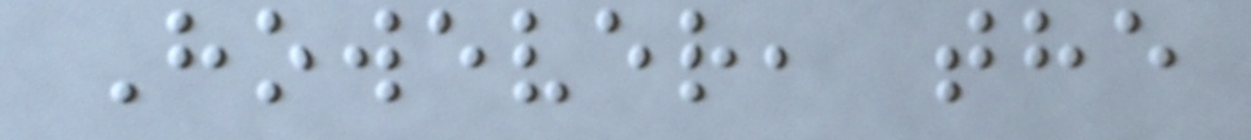However, the
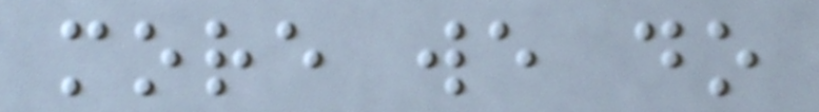more we do
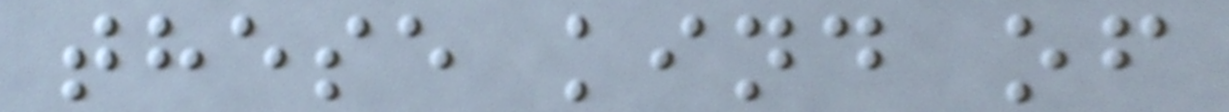these kind of
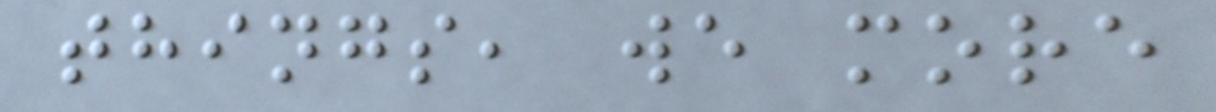things, we more
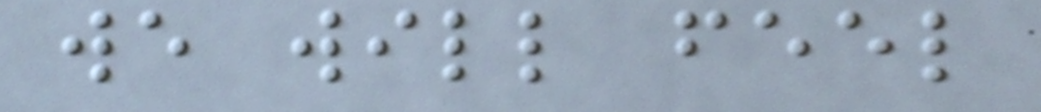we will feel
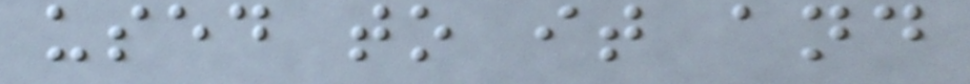used to it and
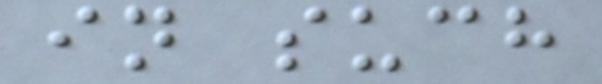in such
